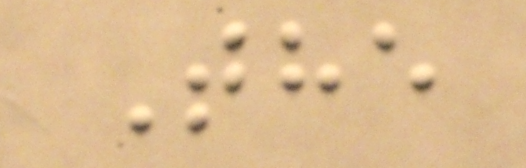The
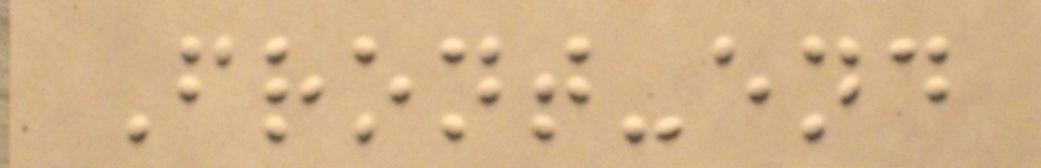Front-end
